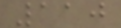110
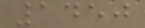1450
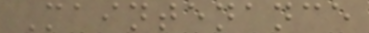Maintenance
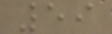59
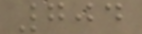704
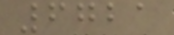6721
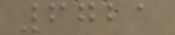6721
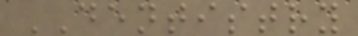DENTISTRY
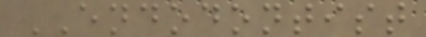ENDODONTIST
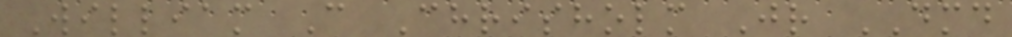William C Chrisholm Jr DMD
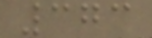373
